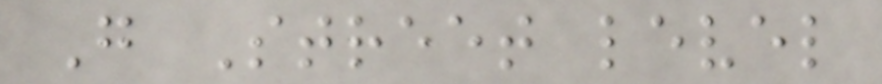G Street level
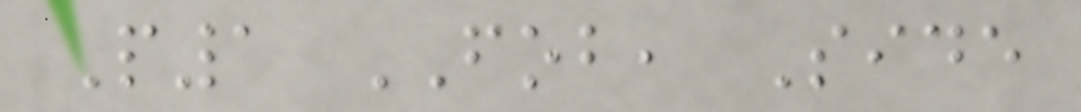P1 FOB, Side
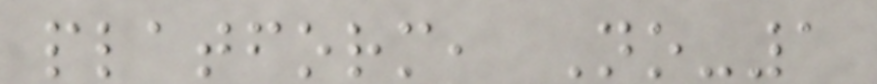platform, No-1
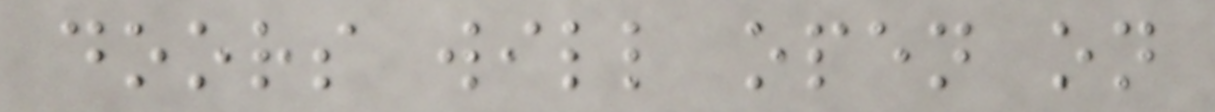doors will open on
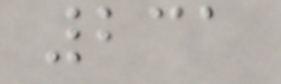231
